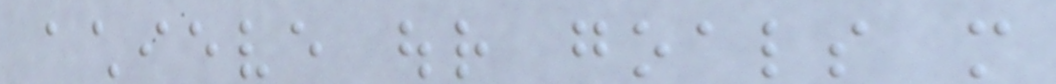achieve our goals more
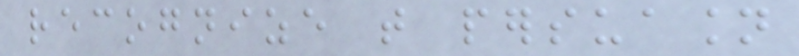recognize that persuasion
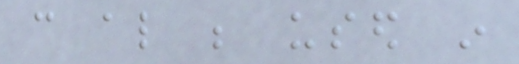can also be used in
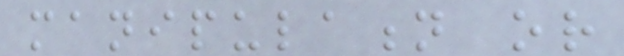manipulation or
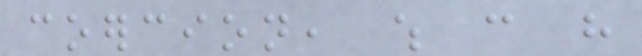coercion, which can have
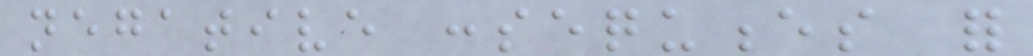negative consequences for
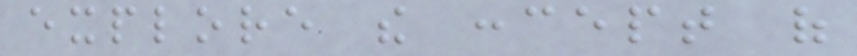explore the concept of
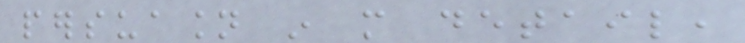persuasion in more detail,
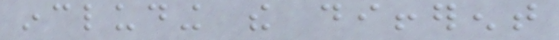including the different
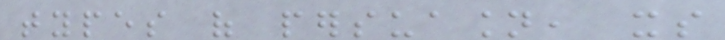types of persuasion, its
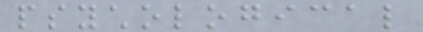psychological
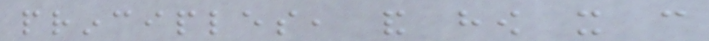principles, and how it can
